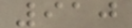910
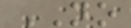NO
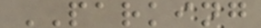PARKING
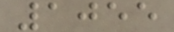1055
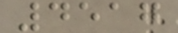4517
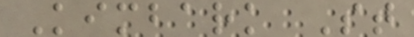Kimbark St
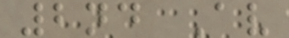2nd Av
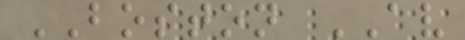BOSTON AV
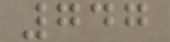747
